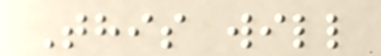This will
